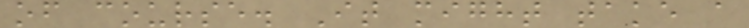of course. It might take a
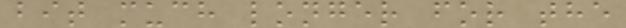bit much longer for the
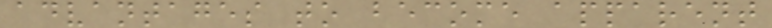advantages to become apparent
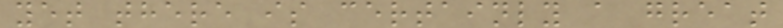yet there is certainly a great
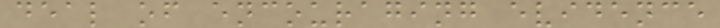deal of encouraging evidence
